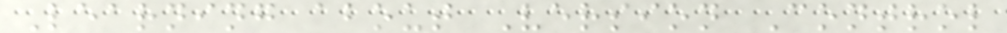Learning about Version Control
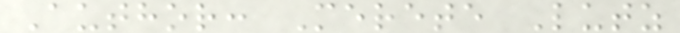Author: Merete Lutz
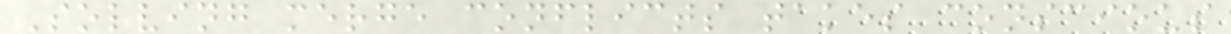Solving merge conflicts takes conscious
